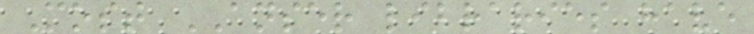Most ANSER libraries have
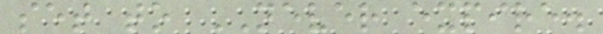set to NEVER expire.
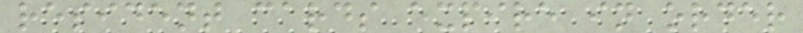resident cards expire in order
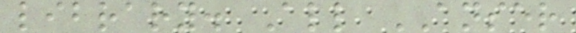library. All ANSER
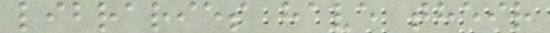libraries have their
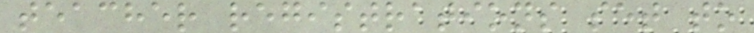teacher registrations set to
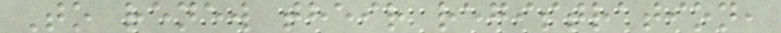To renew their registration,
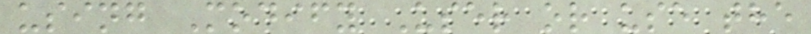using Modify User or use the
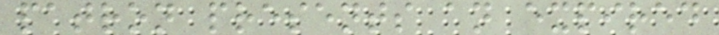patron presents an expired
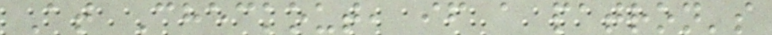At Checkout, if a patron's
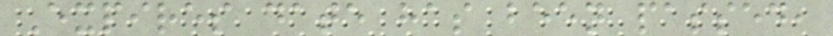Expires date has been passed,
